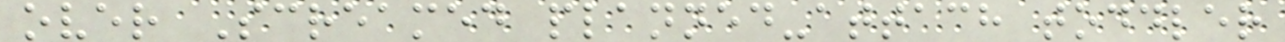over Screamed planned-attach toddler
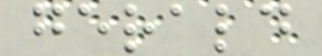gerald
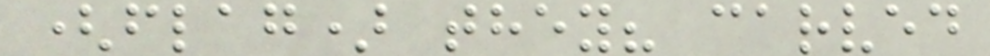(flag) they? carved
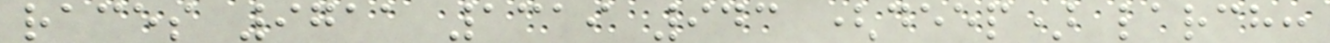races 9711 1319 943 (deep) larch:
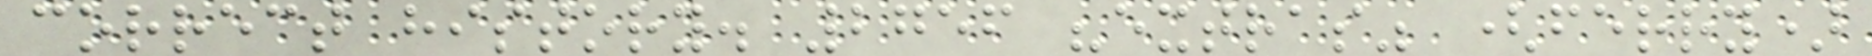correct history. 2756 "extras" (ferry)
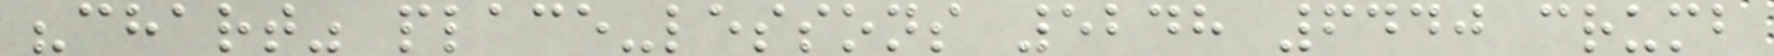"chart" place-lessons 5248 6440 crumb
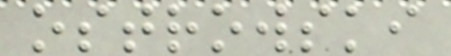ostrowski
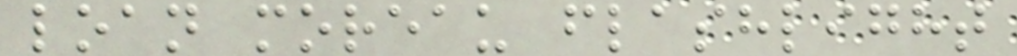loan moreau flashlight
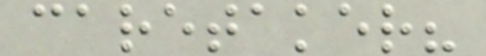caretaker?
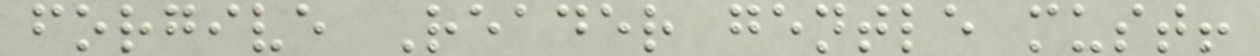forgive Reader gentle must!
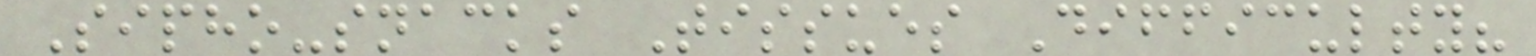Sipho-snacks Tissues Difficulty?
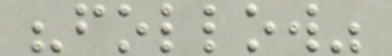"follow"
